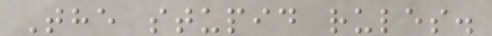The stupid rules.
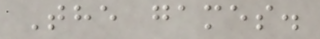The games.
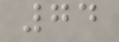74
